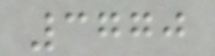3770
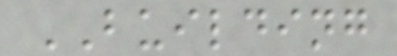BUILDING
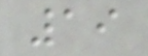19
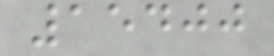15400
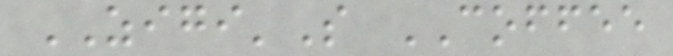ZIGI'S COFFEE
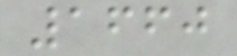1660
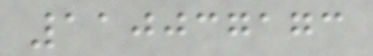110037173
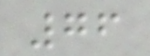76
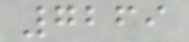7269
